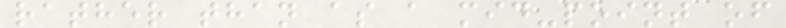rather than as a mid-point of
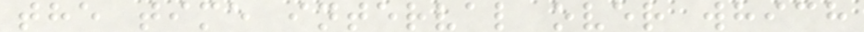the time interval over which
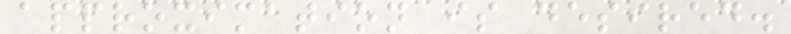approximation is desired.
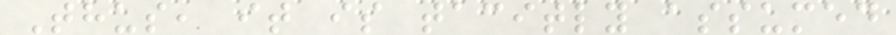Thus, it is tacitly assumed
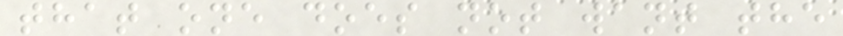that one does not want the
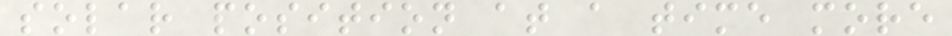solar position at a time more
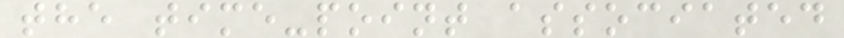the time-point associated
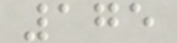175
